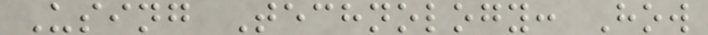Using Technology: How
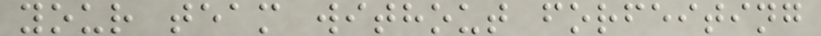your team without forfeiting
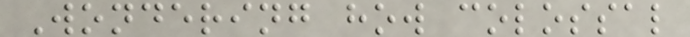Wondering how colossal
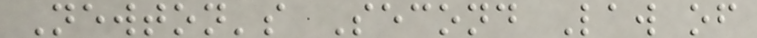Newton's Second Law of
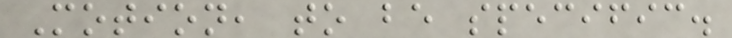Motion, to be specific.
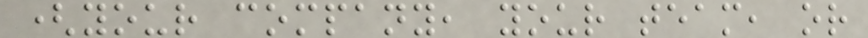(your company, your team, or
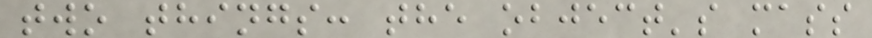two things: the object's mass
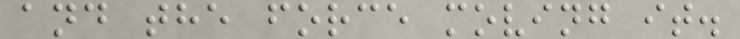and the force moving it.
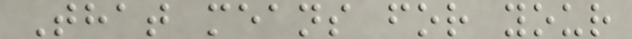That means for your
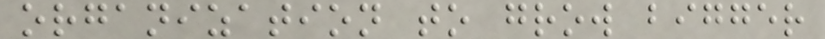organization to grow bigger
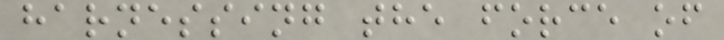harnessing the force of
